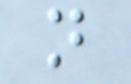n
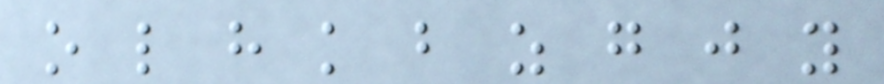o l h k b z g j y
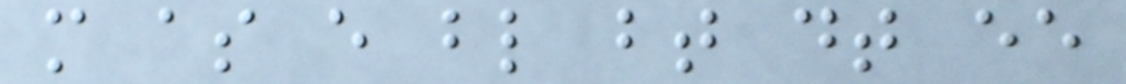m as e bl bt dt ee
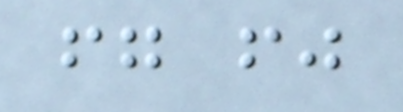fg fj
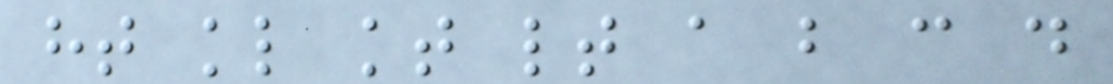ht kl kt lt a b c d
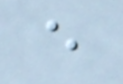e
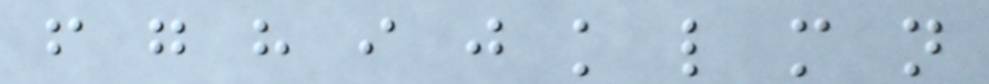f g h i j k l m n
